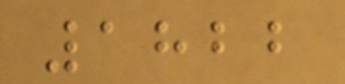1822
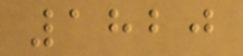1820
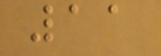11
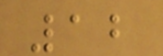12
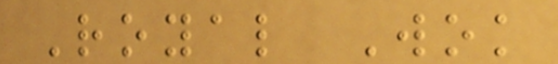Royal Wok
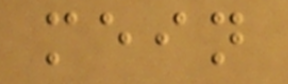mein
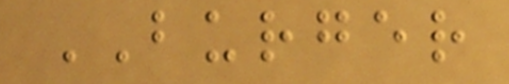BURGER
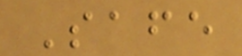Safe
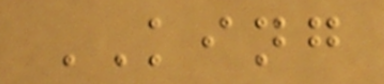KING
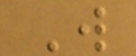W
